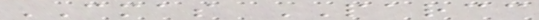CMAS PARCC
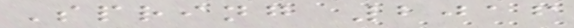Spring 2016
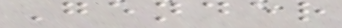Gender
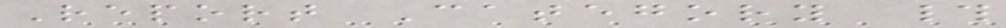Report Category #
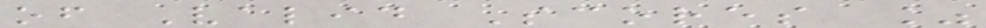of Valid Scores %
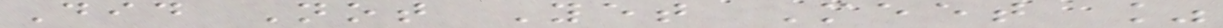Did Not Yet Meet %
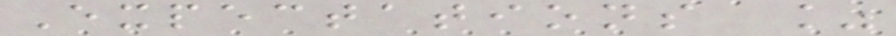Expectations %
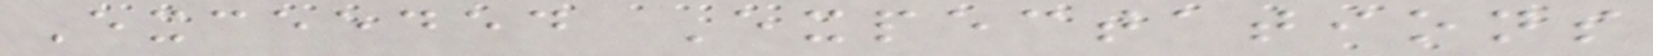Exceeded Expectations
